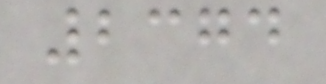2374
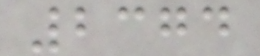2374
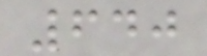640
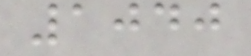1040
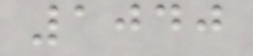1040
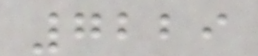7229
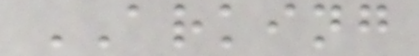ARKING
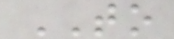TO
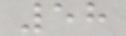58
